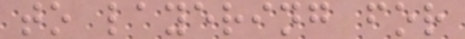to layering for
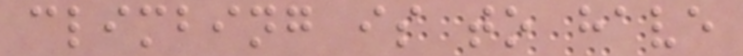climbing is to have
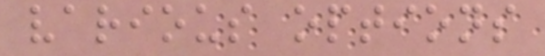various options
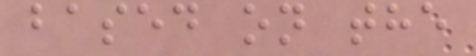based on the
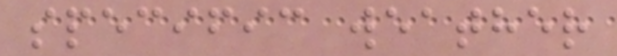specific weather
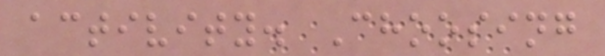activity. Choosing
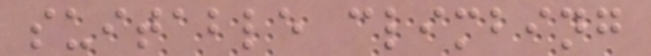suitable climbing
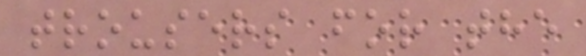trousers for the
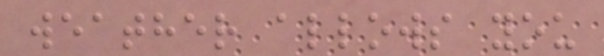weather allows you
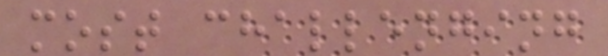most challenging
